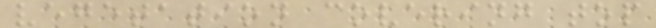vegetation covering top
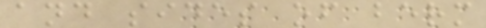and sides of berm
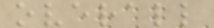overall
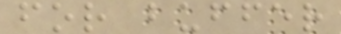for buffer
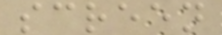screen
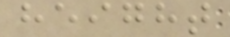height
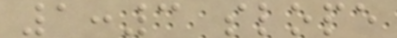1:3 slope
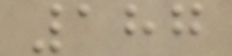187
